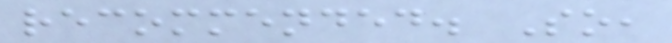recommended. So,
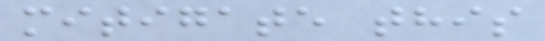mitigate this
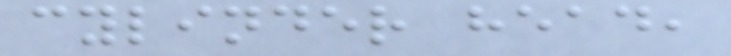cylinder head,
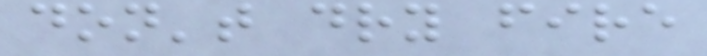don't dry fire
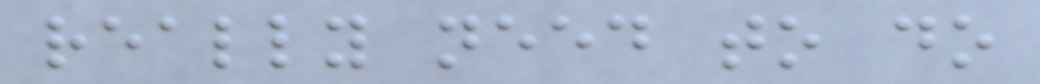really need to do
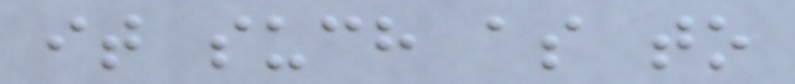it such as to
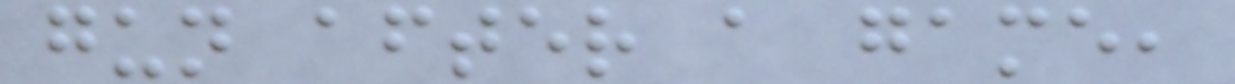gun after a game,
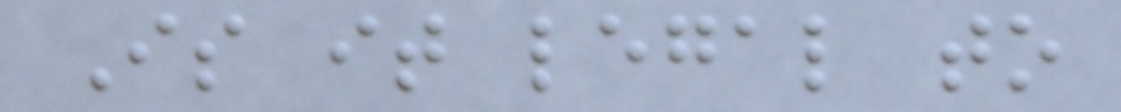Is it legal to
